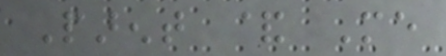Parent & Me
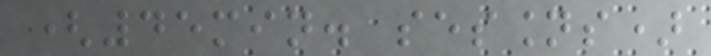(45min. sessions)
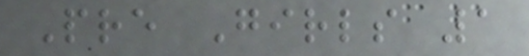Pre Girls 1
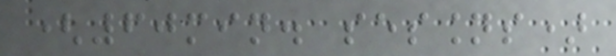(60min. sessions)
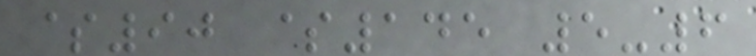$90 $145 5-6
